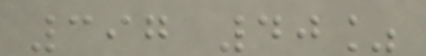397 40%
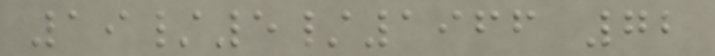19/5/1966 72
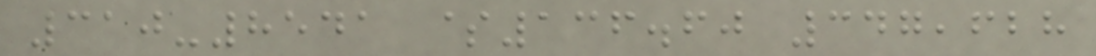310-8541 $136.60 347,628
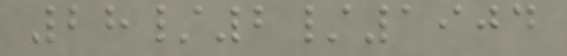28/2/1904
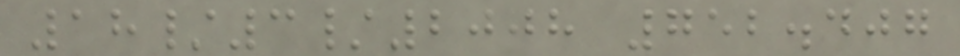18/3/2008 752.407
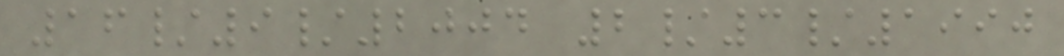16/9/2004 2/3/1990
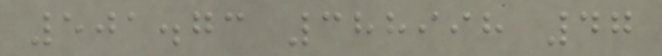501.73 388998 47
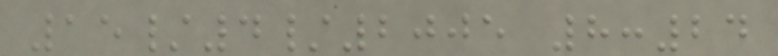15/4/2005 8:24
